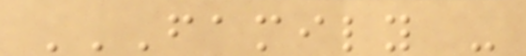FAMILY -
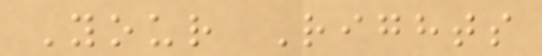Your Rights
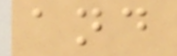and
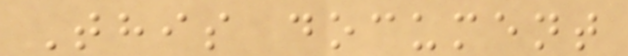This document
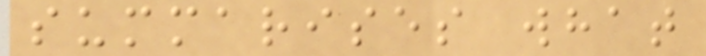summarises what
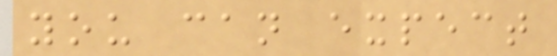you can expect
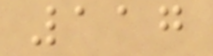117
